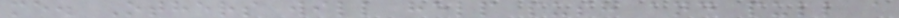me. Others will help push and pull a
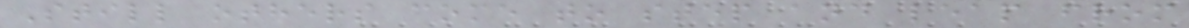Still others come to step and leap from
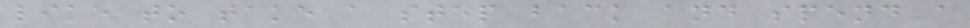like to take a step back and spend a
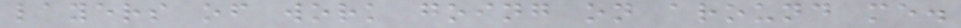layers of work going on around me.
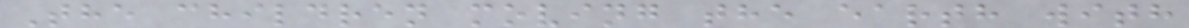The children moving the earth with
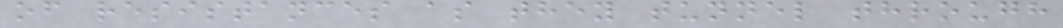of resistances as they tunnel through
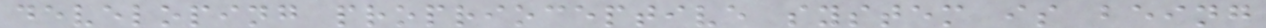developing proprioceptive system is being
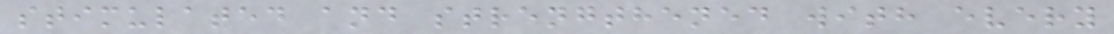stimulated and strengthened with every
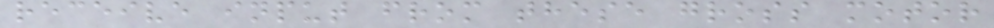receive input from these gross motor
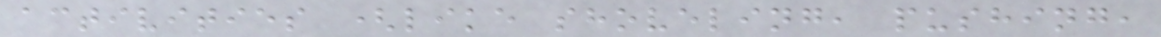activities (like shoveling, pushing,
